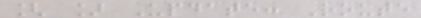[ ] Update: Route
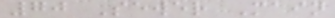70 Sewer Main
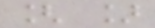[ ]
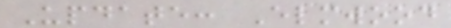Update: Elmwood
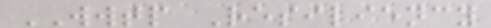WWTP Resiliency
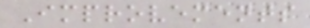Improvements
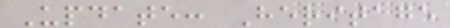Update: Heritage
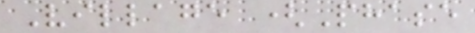Village (Phase
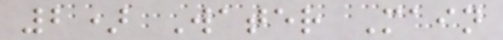2) Water Main
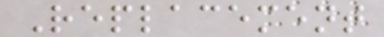Replacement
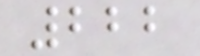222
